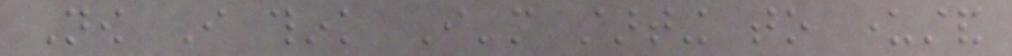Now I think I'm starting to understand
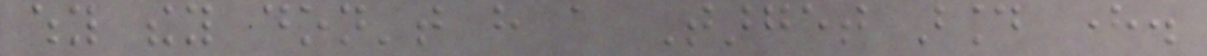why they don't have a Target around here.
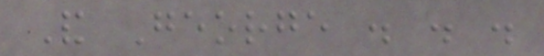And George . . .
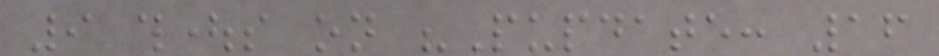9 thoughts on "Pupdate: 16
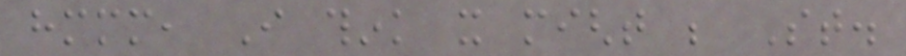hmmm, I think it might be St.
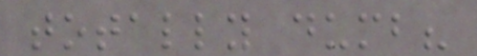totally dumb?
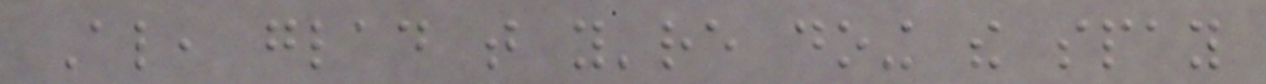Also, glad that you're doing the spay
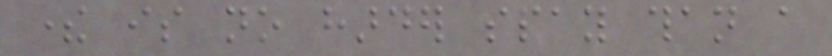there is no harder spay than a
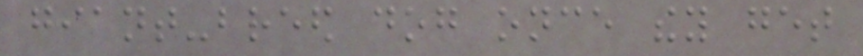giant-breed dog once they get
